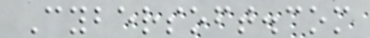Cybersoft.com
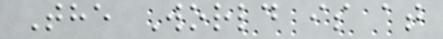The World is at
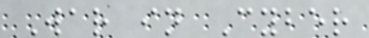War in Cyber
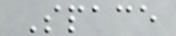Space
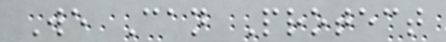We Can Protect
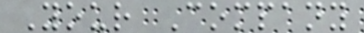Your Company
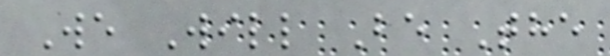We Will Be The
